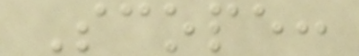Scope:
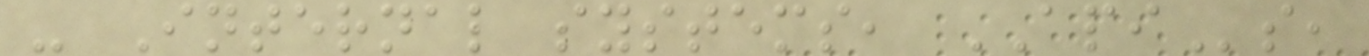- Internal systems, APIs,
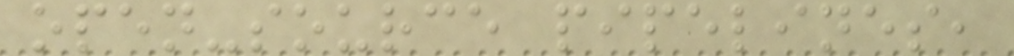open-source pipelines,
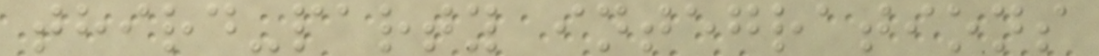third-party integrations
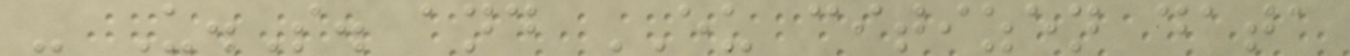- U.S. and EU citizen data
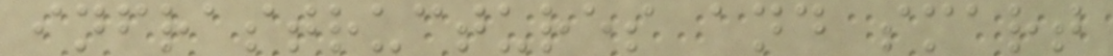infrastructures and smart
